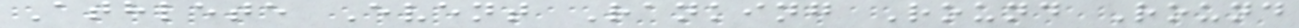Athlete Event Ranking Round Round
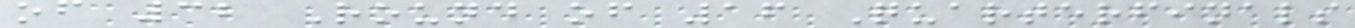of 32 Round of 16 Quarterfinals
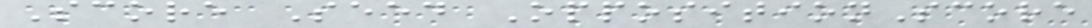Score Seed OppositionScore
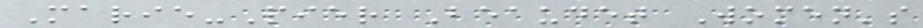Marie-Pier Beaudet Women's
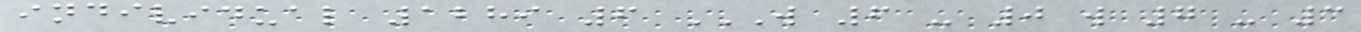individual 1289 6 W 6 - 0 W 7 - 3
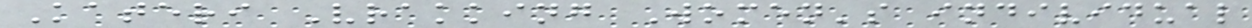Kateri Vrakking Women's individual
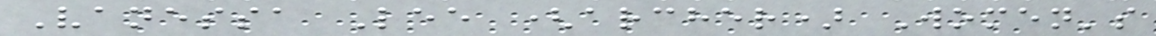Vanessa Lee (archer) Women's
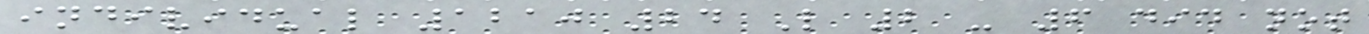individual 1210 24 L 2 - 6 did not
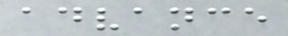advance
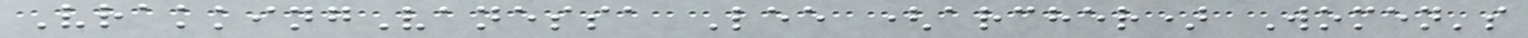VrakkingVanessa Lee (archer) Women's
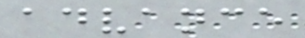advance
